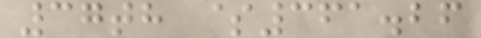37th $361.26
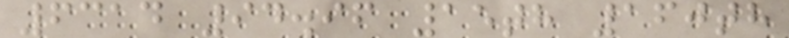6314 94.96 15th 160th
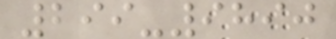299-9890
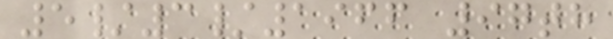5/3/1966 97th
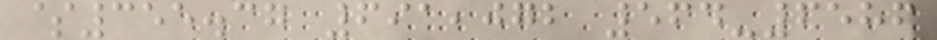$355.37 691,072 564-6586
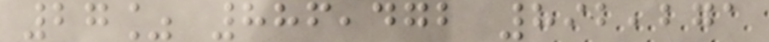27% 886,472 892,271
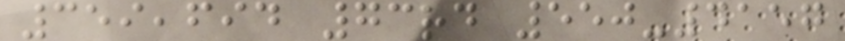359,694 73rd 550-4157
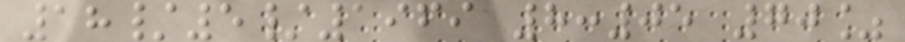18/5/1969 8:05 70%
